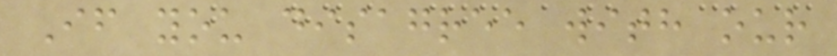If you disagree with our
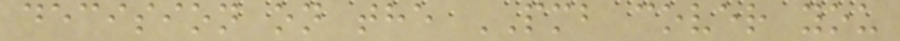decision on the PMB cover you
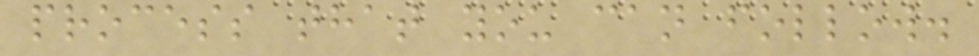process that you can follow.
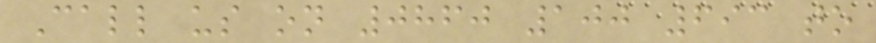Call us on 0860 100 693 to
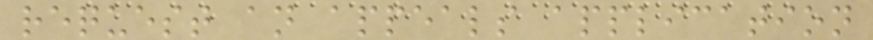request an appeals application
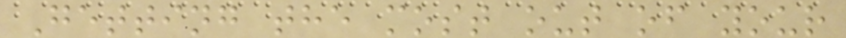Getting the most out of your
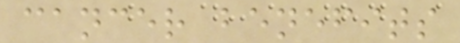cancer benefits
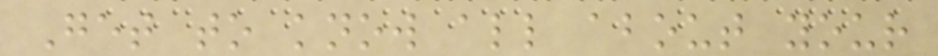Get to know all about your
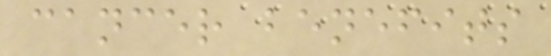cancer benefits
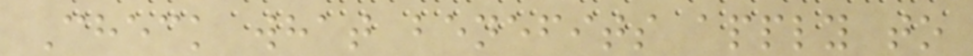Check what benefits apply to
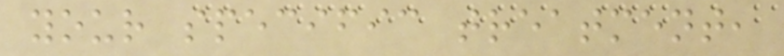your specific treatment,
